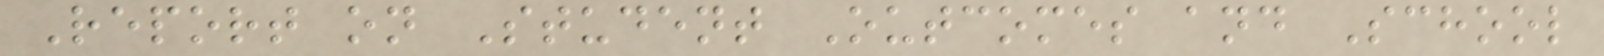Report on Student Outcomes and School
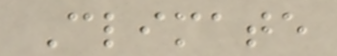Climate
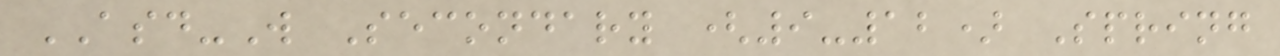ASD-W Secondary (9-12) Spring
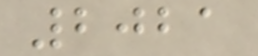2021
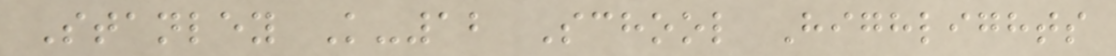Stanley K-12 School Highlights
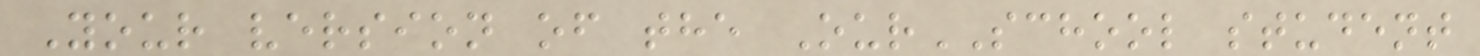Your version of the OurSCHOOL student
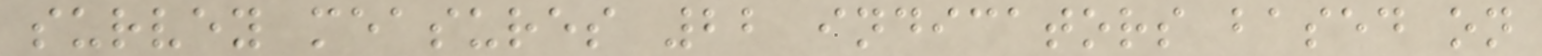survey measures 22 indicators based on
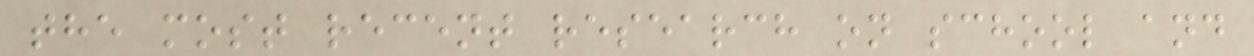the most recent research on school and
